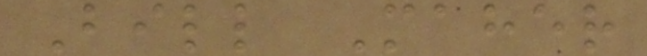Bill Maher
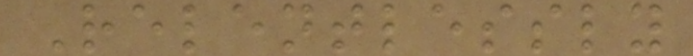Relentlessly
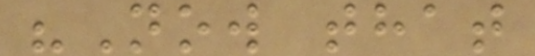"Now that
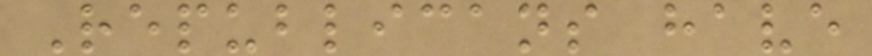Republicans have
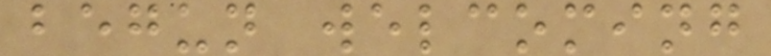begun welcoming
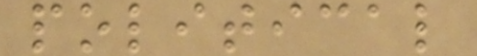political
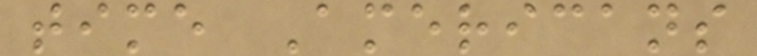time Americans
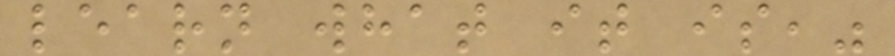learn what it is,"
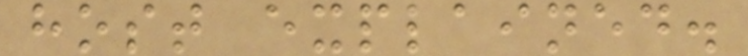host explained.
